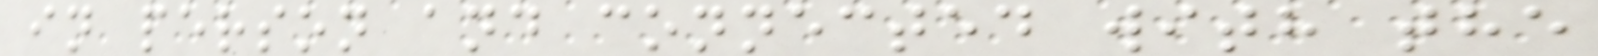in person and connected with the
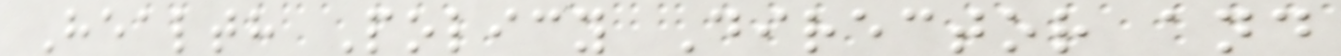Health Policy Director and
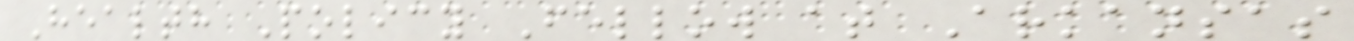Health Policy Fellow at Arkansas
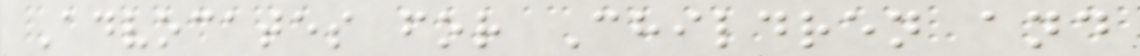Advocates for Children and
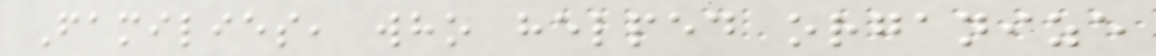Families, who helped organize
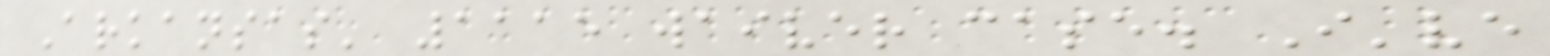Arkansas' 1115 waiver case. I've
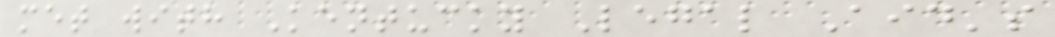met with Kentucky Legal Aid's
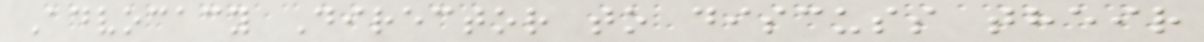Advocacy Director to discuss their
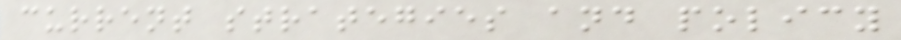current strategies and policy
